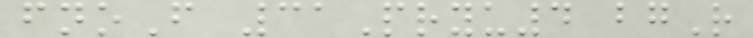fnoF 31Pryu4 bgR
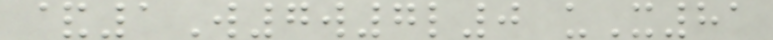&1W7w7l0 uX81
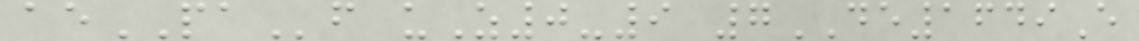aePAf uZ0-9 7DE1649E
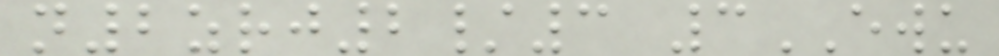n2zrj2/3 3EWU
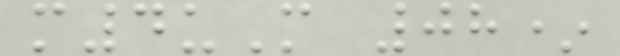m4uM 08*
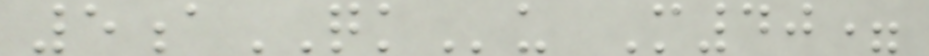5aQKu M40=
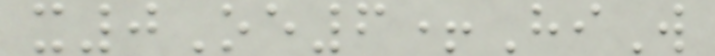x0Oe6+HiW
